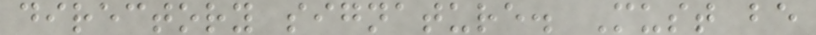directory signature. Must be
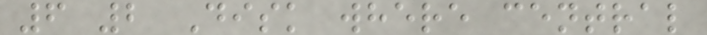6 2 Disk where central
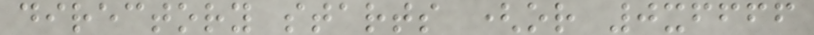directory starts (or 0xffff
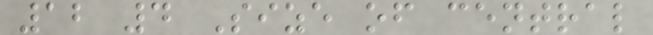12 4 Size of central
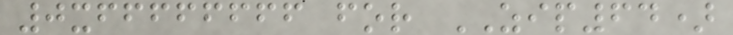0xffffffff for ZIP64)
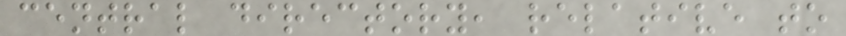central directory, relative to
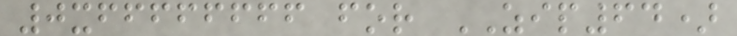0xffffffff for ZIP64)
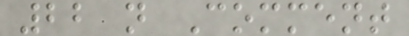22 n Comment
